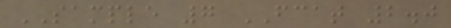SAMPLE 7 FCAT 2.0
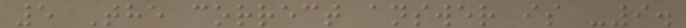5 The correct answer is -9.
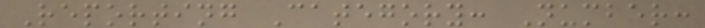Reporting Category: Number:
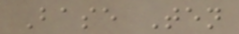Base Ten
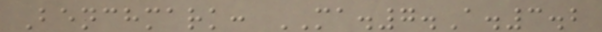Benchmark: MA.7.A.3.2
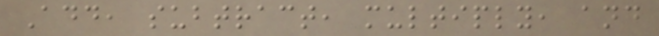Add, subtract, multiply, and
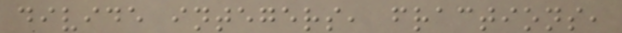divide integers, fractions,
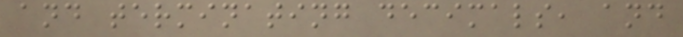and terminating decimals, and
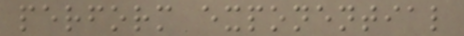perform exponential
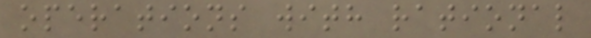operations with rational
